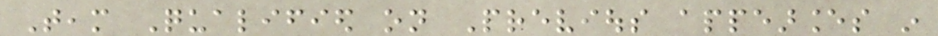Team Qualified on Previous appearances in
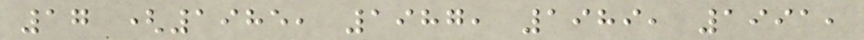17 (1985, 1987, 1989, 1991,
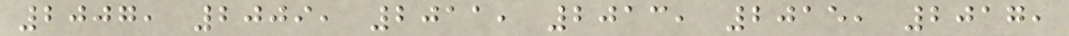2007, 2009, 2011, 2013, 2015, 2017,
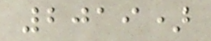2019)
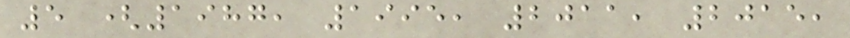5 (1987, 1995, 2011, 2015,
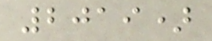2019)
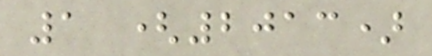1 (2013)
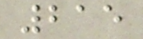215
